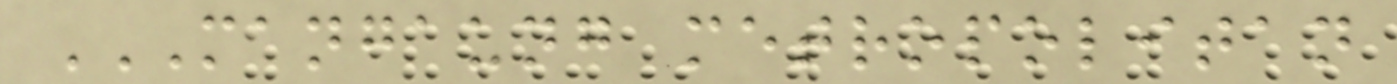MANGAUNG METROPOLITAN
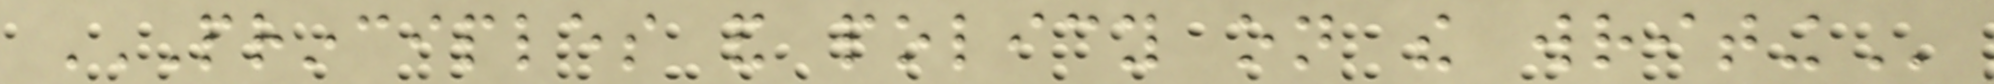PRINCIPLES AND POLICY ON THE WRITING
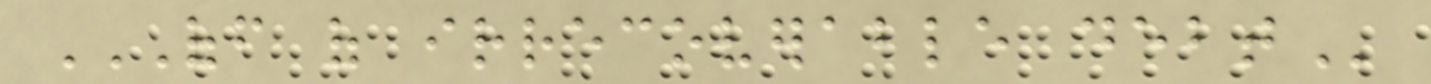OFF OF IRRECOVERABLE DEBT
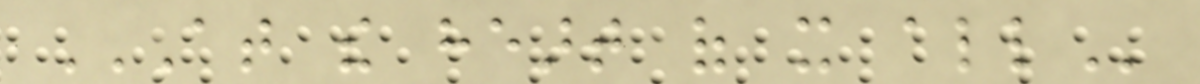AT THE HEART OF IT ALL
